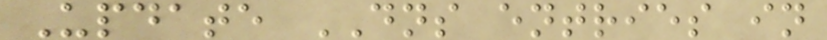Update DNS entries in
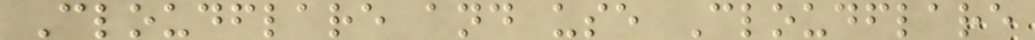Cloudflare and use Cloudflare
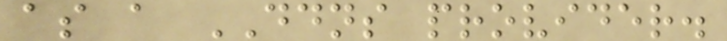as a DDNS provider.
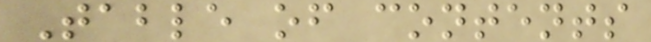Table of contents
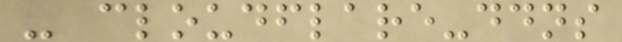- cloudflare-ddns
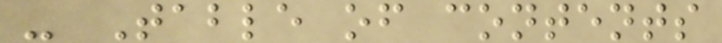- Table of contents
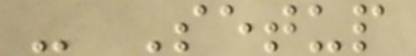- Setup
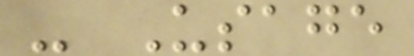- Usage
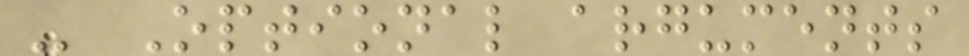- Optional arguments
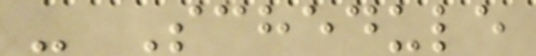- Schedule
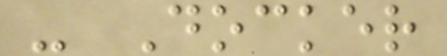- Docker
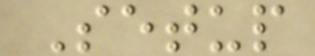Setup
